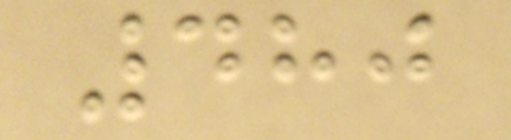480
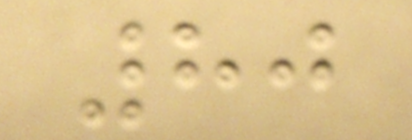80
